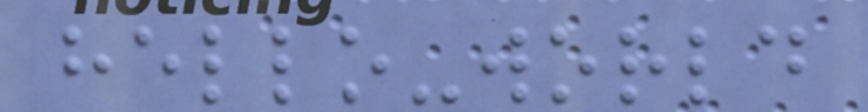hello-world
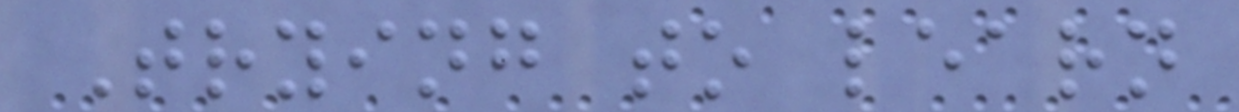Trying to learn
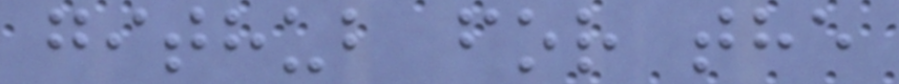github for the
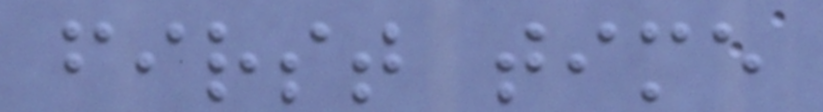first time
